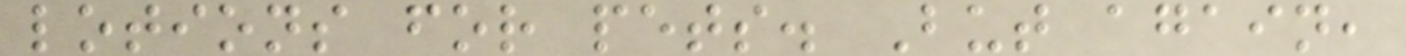lotions for pets. But again,
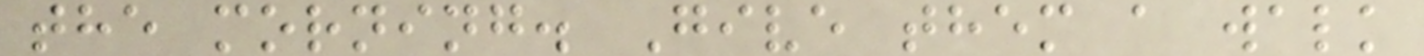the morning. Give them a walk
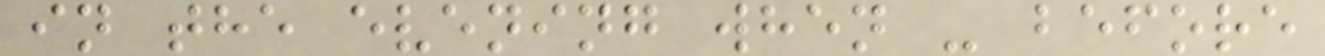in the evening when - before
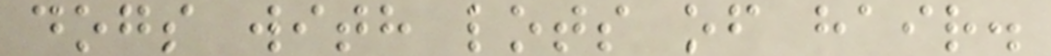dogs with lots of hair.
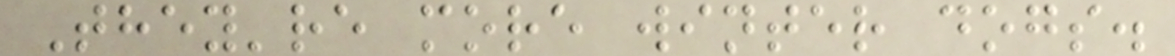They're more winter dogs.
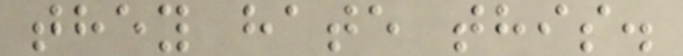they hate this.
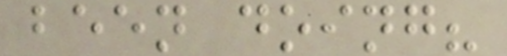been doing?
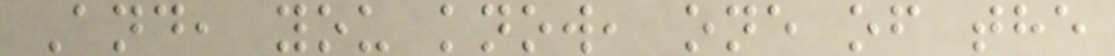And, you know, one of the
